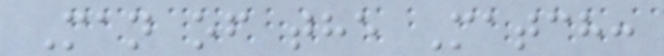Man of the Match:
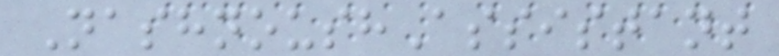NashnoushAssistant
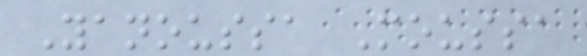Yanoussa Moussa
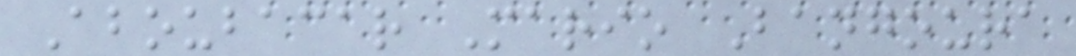Aboubacar Mario Bangoura
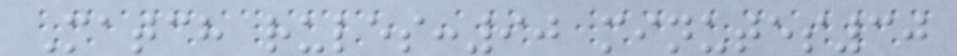Match rules:90 minutes30
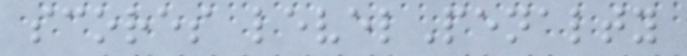scores levelPenalty
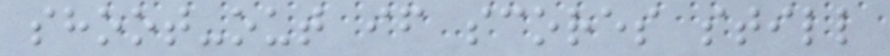shoot-out if scores still
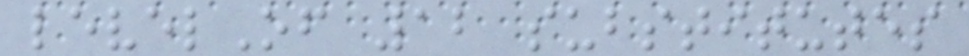levelOf 12 substitutes
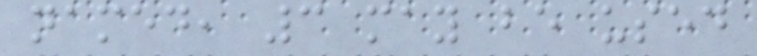named, 3 may be used
